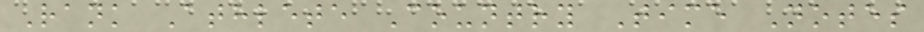Rank Athlete Country Time Notes
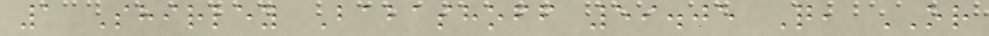1 Shirley Babashoff 59.05 Q, OR
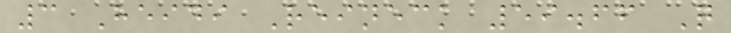3 Heidi Reineck 59.66 Q
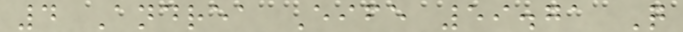4 Andrea Eife 59.71 Q
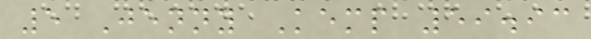5 Jenny Kemp 59.93
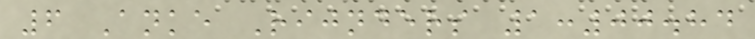6 Anke Rijnders 1:00.84
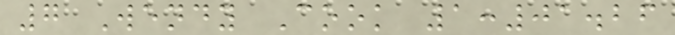7 Wendy Cook 1:01.26
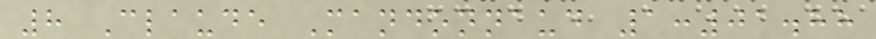8 Claude Mandonnaud 1:01.88
